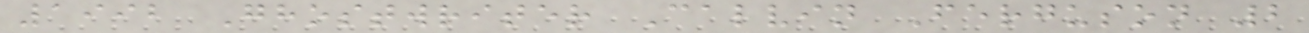1992 Ghostwriter Calvin Ferguson 2
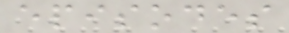episodes
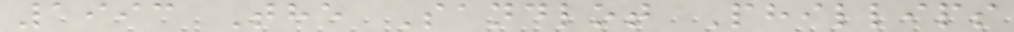1993 The Sandlot Phillips
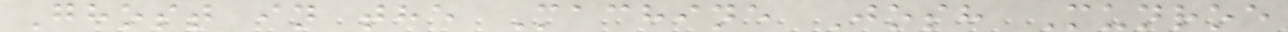Ghost in the Machine Josh Munroe
